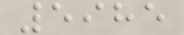5985
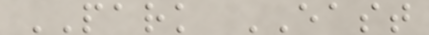PARK EAST
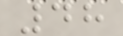48
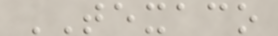TEXACO
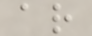ar
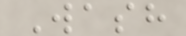Wash
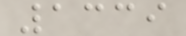1339
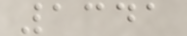1341
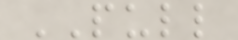PULL
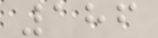186
